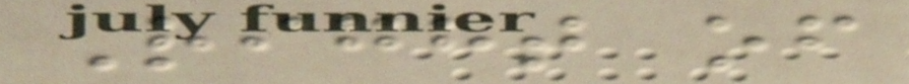Right of
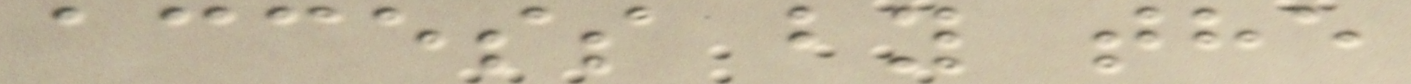access by the
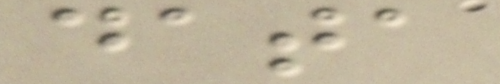data
